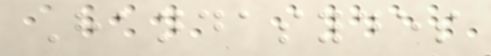Handasydes
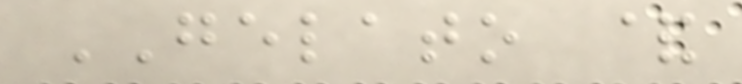GELATO &
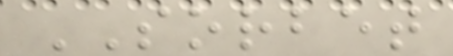SORBET
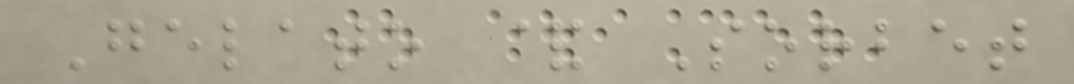Gelato & Sorbet
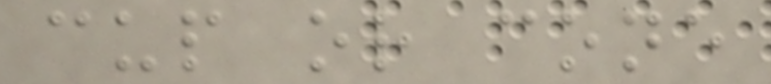cup or cone
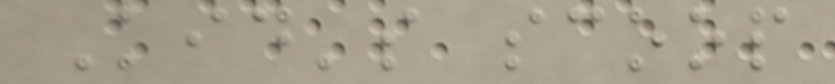Kid's scoop
